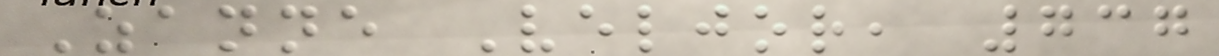Zanne Veljor, 737
